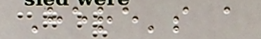Here's a
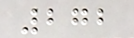272
